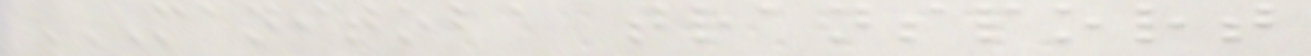MANITOBA TRANSPORT
